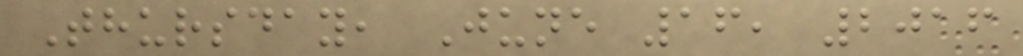Thursday, June 16, 2016
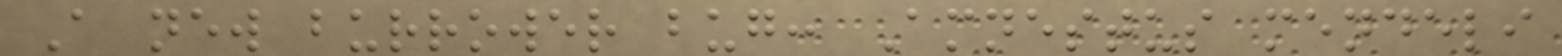A new burrower bug: Amnestus mendeli
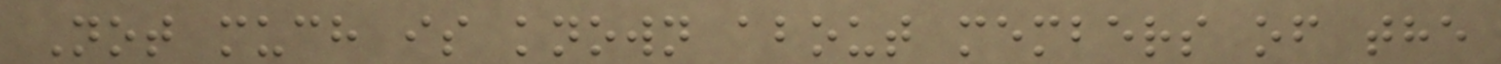Not much is known about members of the
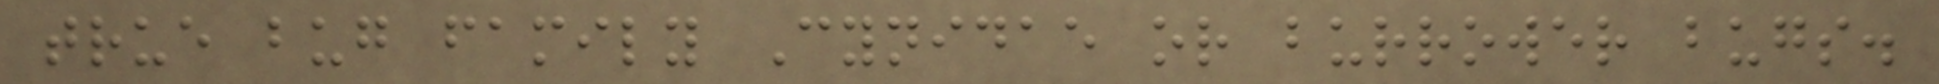true bug family Cynidae or burrower bugs.
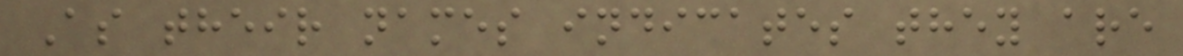As their names indicates they are
